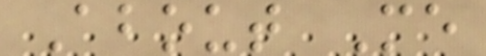About Me
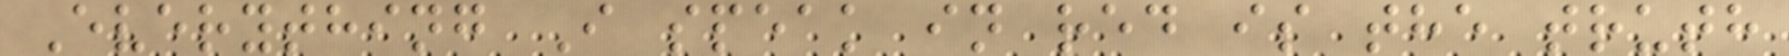Everything I speak in red is the truth
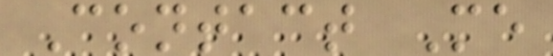Contact Me
